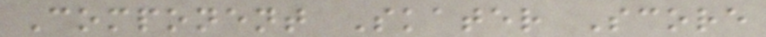Component Skater Score
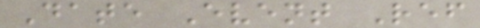Date Event Ref
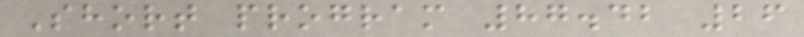Short program 87.42 26
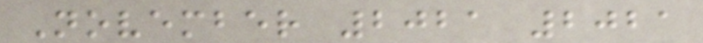November 2021 2021
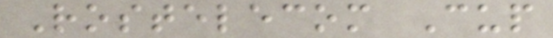Rostelecom Cup
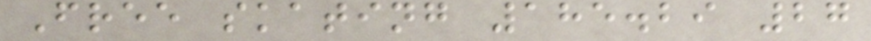Free skating 185.29 27
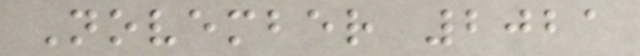November 2021
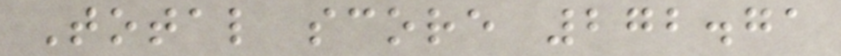Total score 272.71
